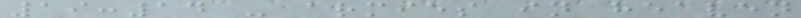19:14 - armies in heaven
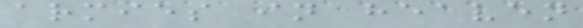armies in heaven
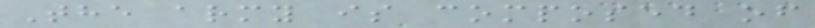The army is composed of
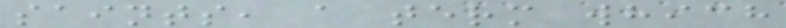saints, a term which
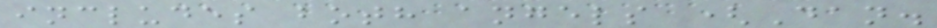includes both angels (Dan.
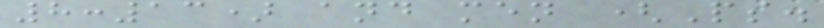8:13) and men (Ps.
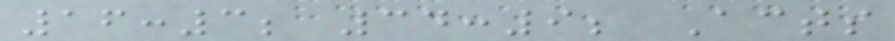16:3; 34:9; Acts
